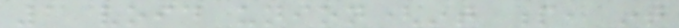1 void union(int p, int
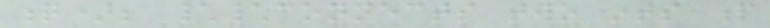q); \\connects two ints p
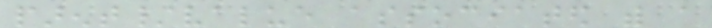parent/value associated with a
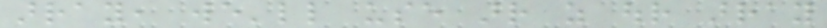array, we'll use arr as our array
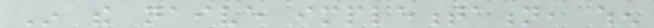In the naive implementation, when
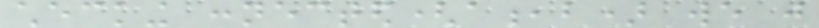checking connected(a,b) we just
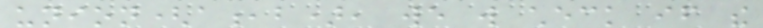union(a,b), we will check if the
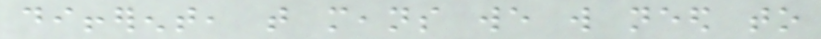different, that means we will need to
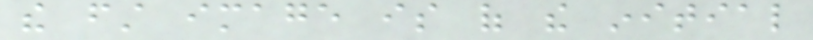the first image is of the initial
